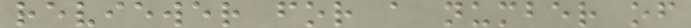reviewer for a number of
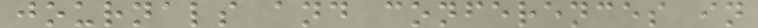journals and conferences in
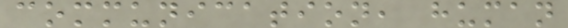communication, human
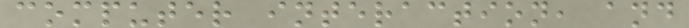computer interaction, and
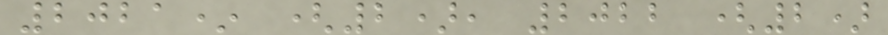2021* (2), 2022 (2)
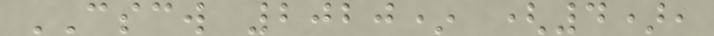CSCW 2020* (4),
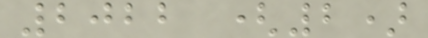2022 (2)
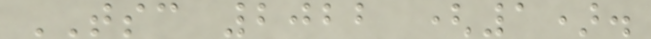TSC 2022 (1).
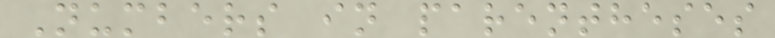Numbers in parentheses
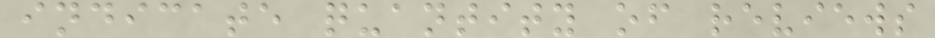indicate quantity of reviews
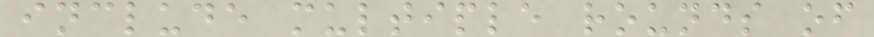include multiple rounds of
